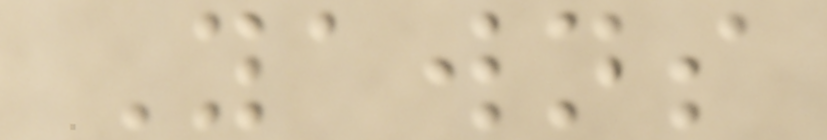Yawns
